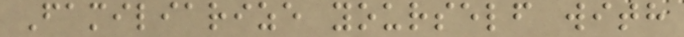Familiarize yourself with
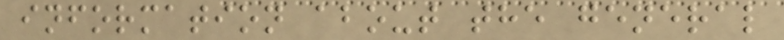information about the general
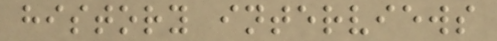history interviews
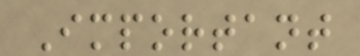Important
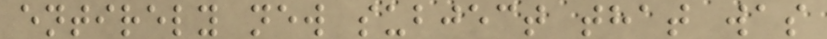entirely new subject that was
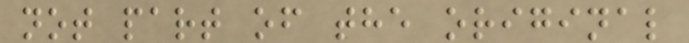not part of the original
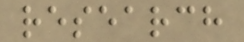research
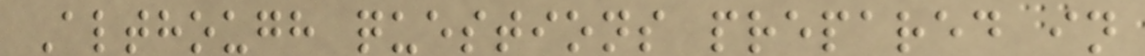Although questions prepared in
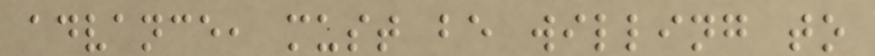advance, must be willing to
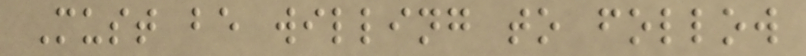Must be willing to follow
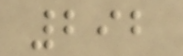292
